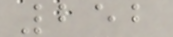252
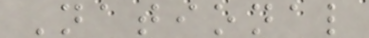National
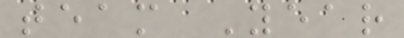team Year
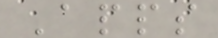Apps
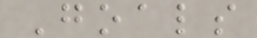Goals
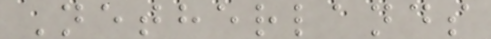Netherlands
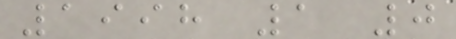1998 1 0
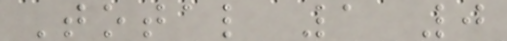Total 1 0
